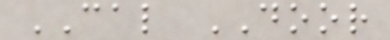CAL DOOR
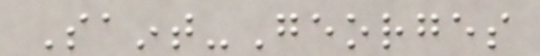Saint-Georges
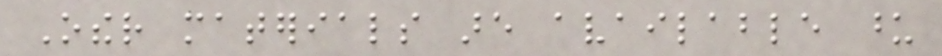Other materials are available upon
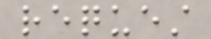request
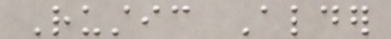Rustic Alder
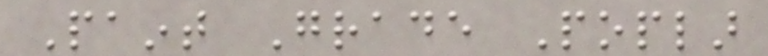Paint Grade Poplar
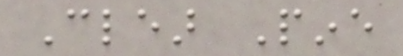Clear Pine
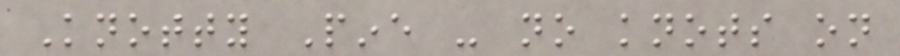Knotty Pine - no knots on
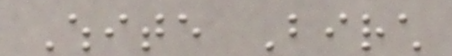White Birch
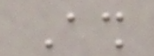Ash
